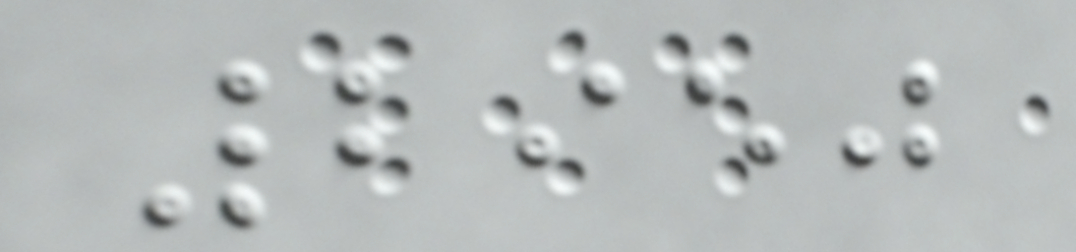2950
